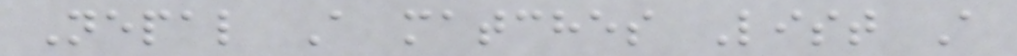Nepal A matches List A
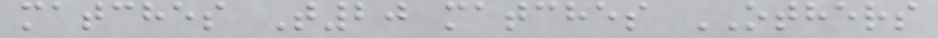matches T20 matches OTHERS
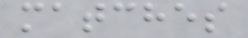matches
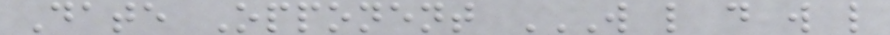Date Opponent W L D W L
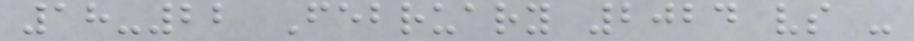18-22 February 2024 vs -
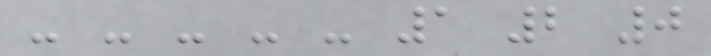- - - - - 1 2 0
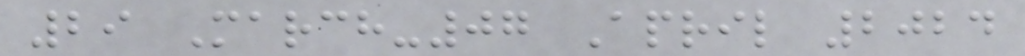29 March-07 April 2024
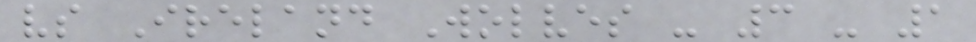vs Ireland Wolves - 3 - 1
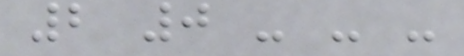2 0 - - -
